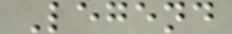Legend
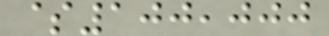$100,000
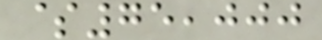$75,000
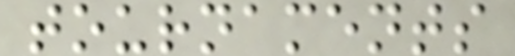tournaments
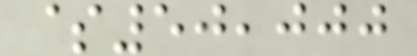$50,000
